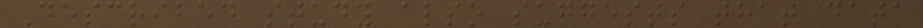Described study also suggests that data
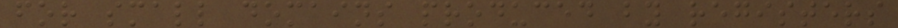for small domains produced by registers
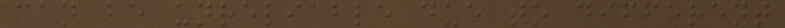can be unreliable due to different
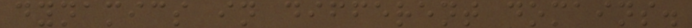dynamics in different domains.
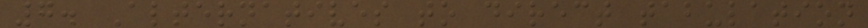7. Alternatives to direct tabulation
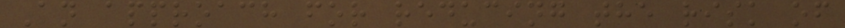An approach for reducing the risk of
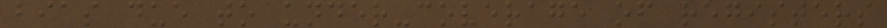bias due to under-coverage of registers
